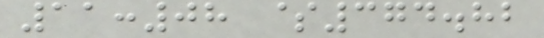11:08 $374.82
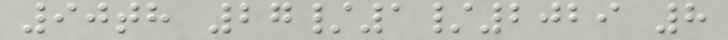90th 27/1/2029 8
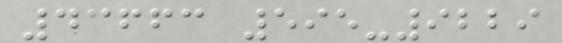43663 595-9229
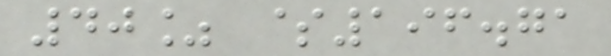40% $196.71
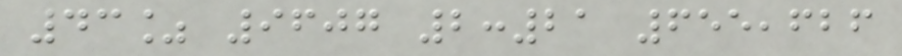43% 9607 2:21 655,626
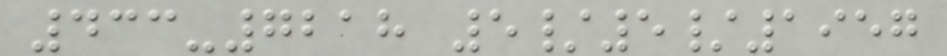433-7218 5/5/1957
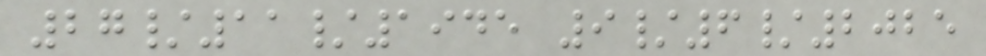27/11/1945 9/6/2025
